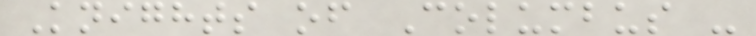Knights of Columbus -
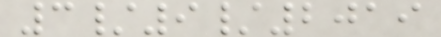3/9/2019
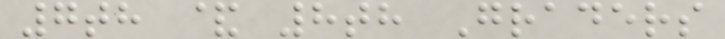7th & 8th Graders
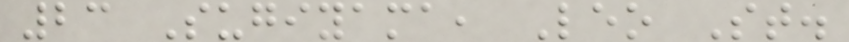23 Sugiyama, Leo St.
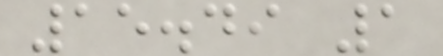15.49 1
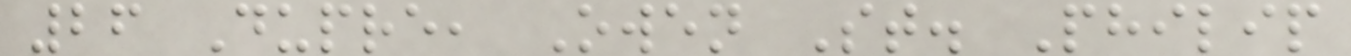26 Dupre, Owen St. Philip
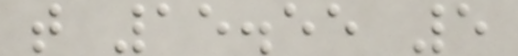t 15.55 5
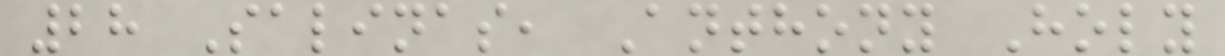28 Salinas, Anthony Holy
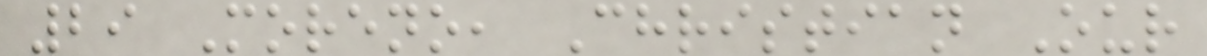29 Moreno, Christian Our
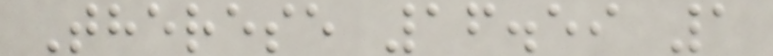Therese 16.59 1
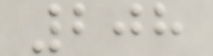208
